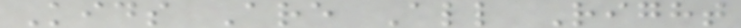Kids Are All Right
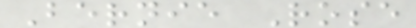Bernie Rose
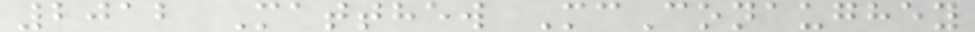2012 Matthew McConaughey
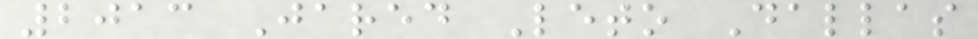2013 Jared Leto Dallas
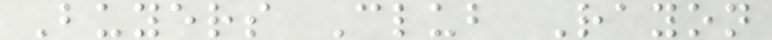Buyers Club Rayon
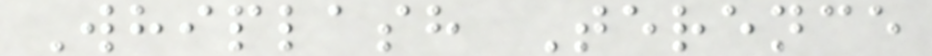Whiplash Terence
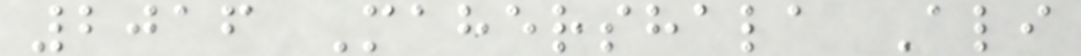2016 Mahershala Ali
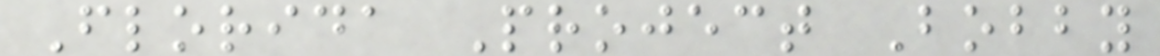Florida Project Bobby
